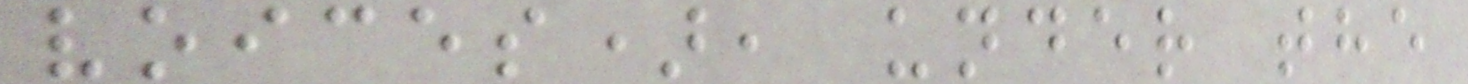voices), under the
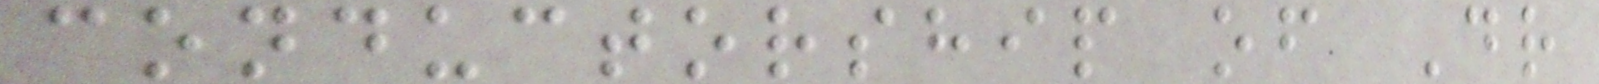conductorship of Dr
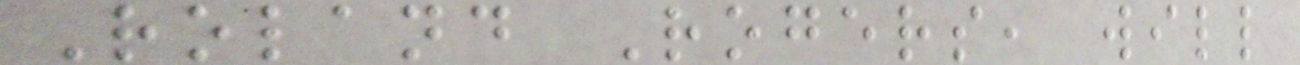Roland Rogers, will
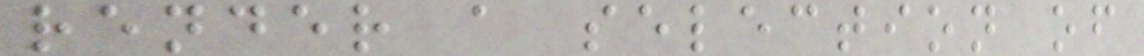render a selection of
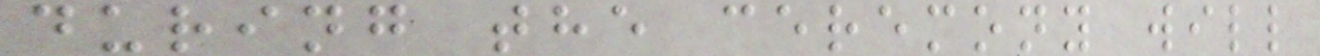during the ceremony will
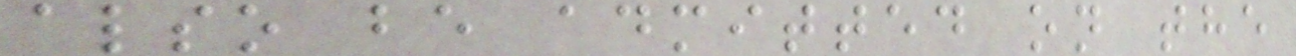also be admitted on the
